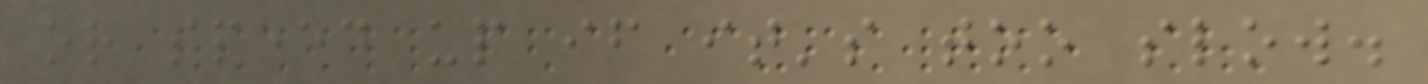or speed up if it's too slow.
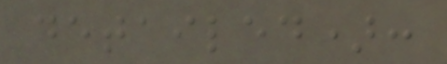detailed):
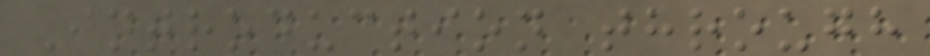Introduction through
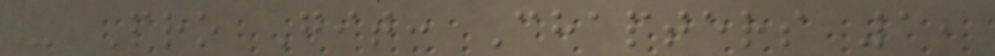- Pro Git: Chapters 1,
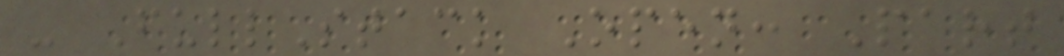- FullStack Open: Part
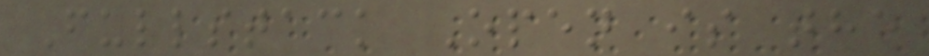Fullstack Open is the
